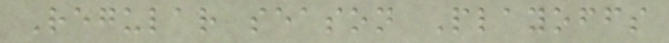Regular season Playoffs
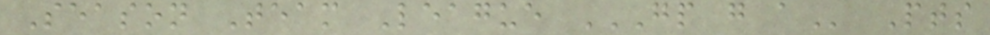Season Team League GP G A Pts
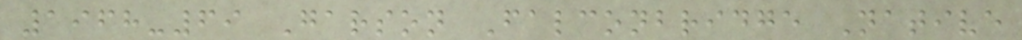1968-69 Garson Falconbridge Native
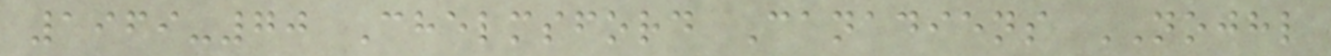1969-70 Chelmsford Canadiens NOJHL
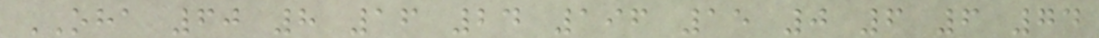OHA 60 8 16 24 196 15 0 6 6 74
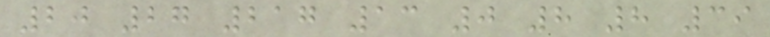20 27 217 13 0 8 8 39
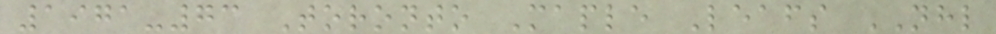1971-73 Toronto Maple Leafs NHL
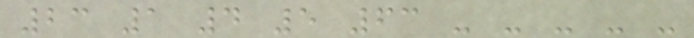23 1 4 5 63 - - - - -
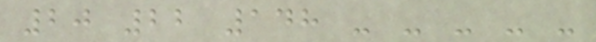20 22 148 - - - - -
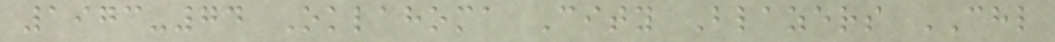1973-74 Oklahoma City Blazers CHL
